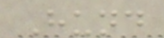Hund
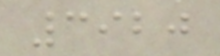3920
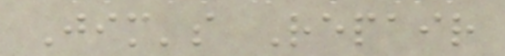Jim's Repair
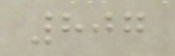807
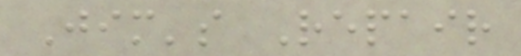Jim's Repair
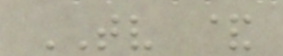TV &
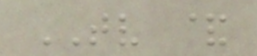TV &
